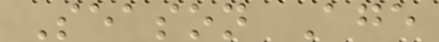Season Age
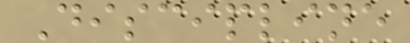Discipline
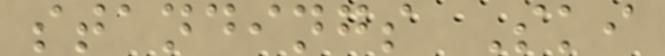standings Ski
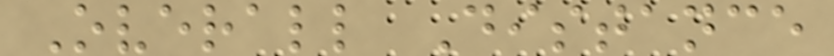Overall Distance
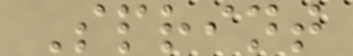Sprint
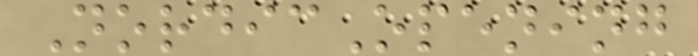NordicOpening
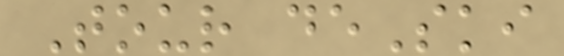Tour deSki
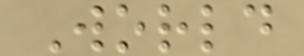World
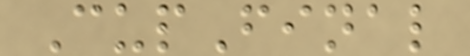CupFinal
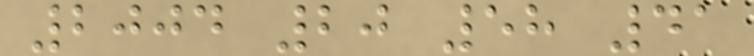2004 20 58 41
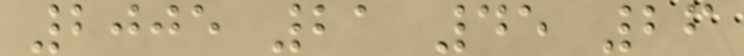2005 21 45 26
